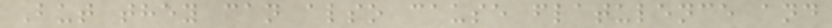But they can also cause flatulence and
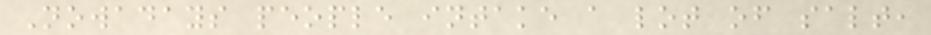Nowadays people intake a lot of salt,
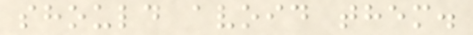should avoid them.
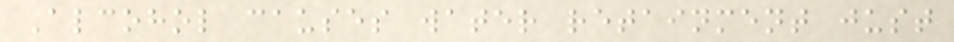Alcohol causes water retainment just
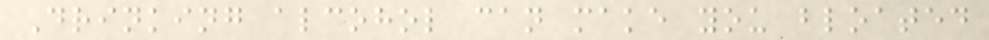Drinking alcohol can make you bloated
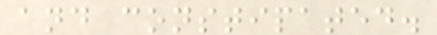and constipated.
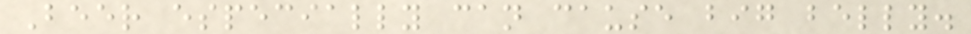Beer especially can cause big belly.
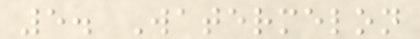5. Watermelon
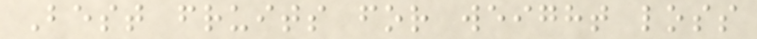Best fruits for weight loss
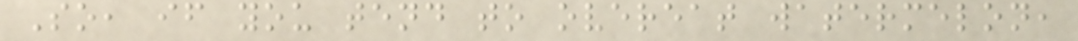So, if you tend to overeat watermelon,
